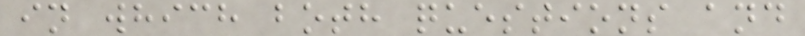in which both questions and
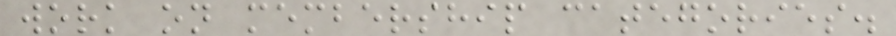work on membership categories.
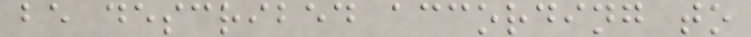be described according to
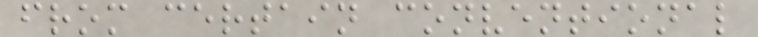from certain conventional
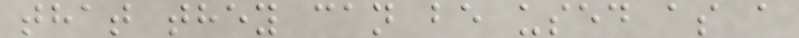that they can be used as a
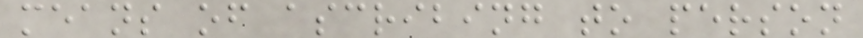means of ascribing to person
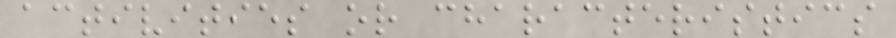activities or characteristics
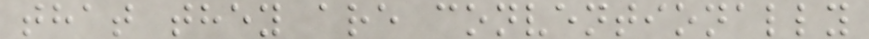that they are conventionally
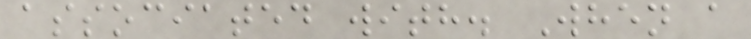associated with. When a
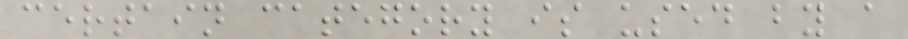certain category is used by a
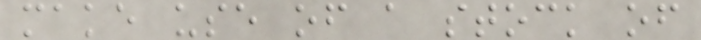make use of a stock of
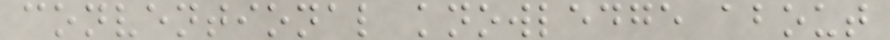conventional knowledge about
